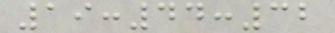19:44:32
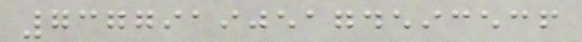737791905174593536
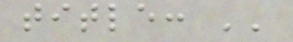title: ''
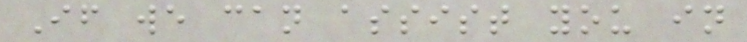If we can assist you in
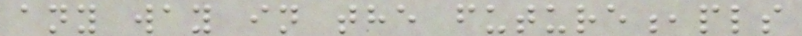any way in the future,pls
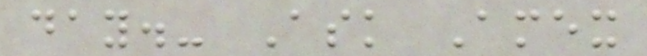day.- Ask Amex
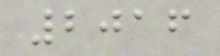2016
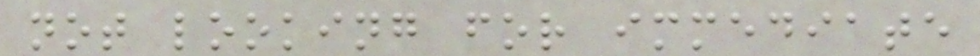not looking for immediate
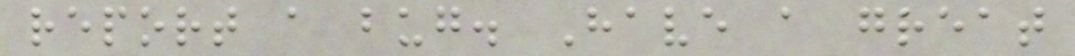report a bug. Have a great
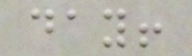day!
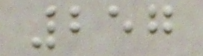257
